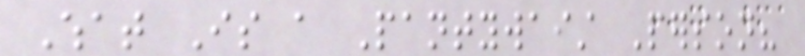What Is a Pantywaist Person?
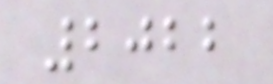2022
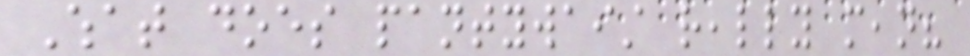What does pantywaist really mean?
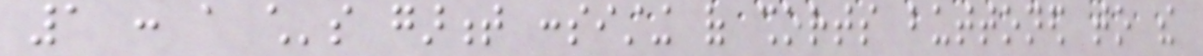1 : a child's garment consisting of shorts buttoned to the
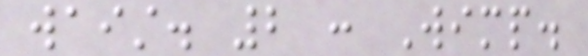waist. 2 : Wimp.
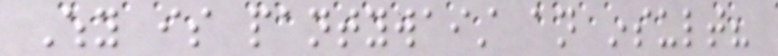Why is pantywaist an insult?
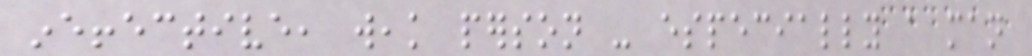ineffective, weak person - especially a man
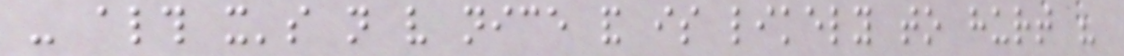- although it's not very nice and is likely to hurt his
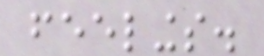feelings.
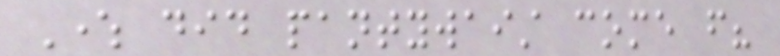Where did pantywaist come from?
